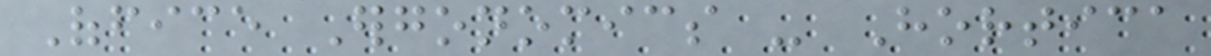Office Ergonomics - Hortica
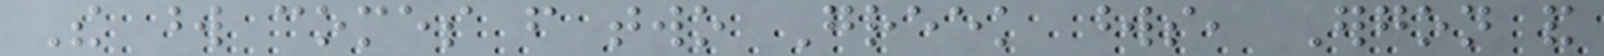The word comes from two Greek words, Ergon and
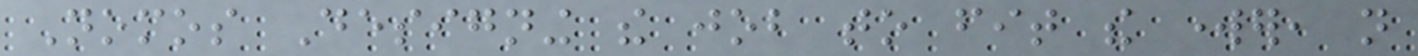Nomos Designing the job to fit the worker, not
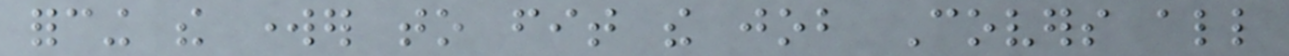forcing the worker to fit the job Covers all
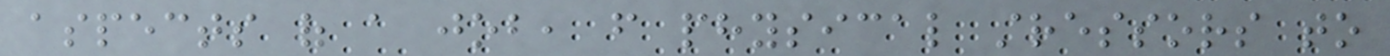aspects of a job, from physical stressors to
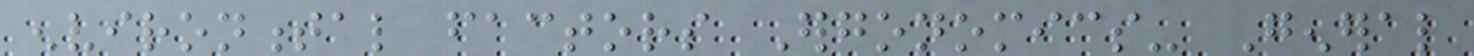environmental factors Ergonomics- General
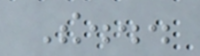The...
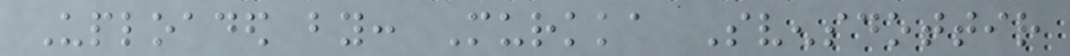Uploaded by: Murkka Svensdottir
